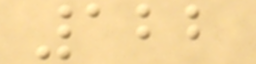122
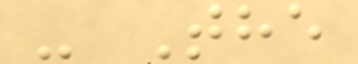- The
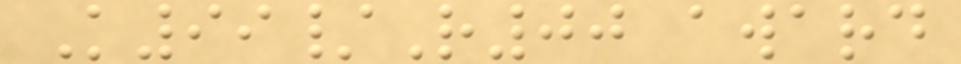K99/R00 award
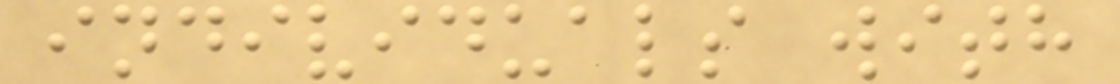individuals with
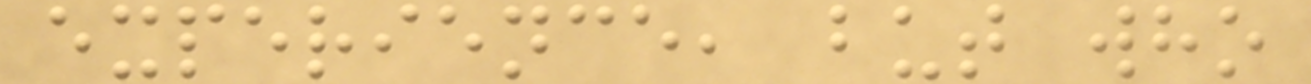experience, but who
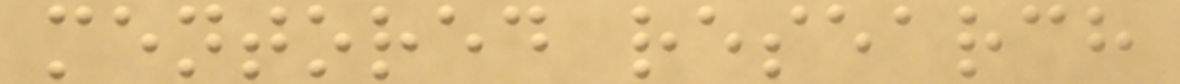mentored research
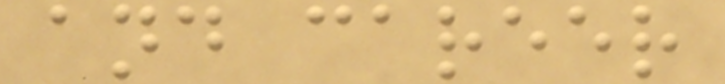and career
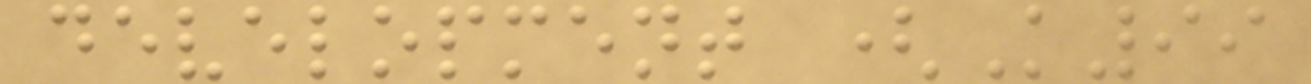development (K99
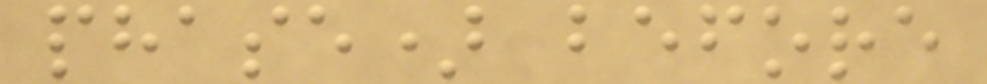phase) before
